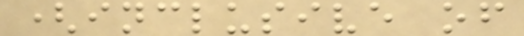(inclusive of
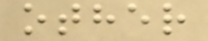other
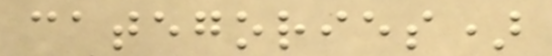categories)
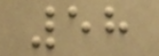58
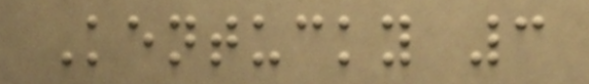Kentucky 3
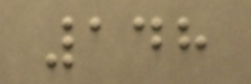148
